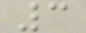3
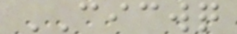CICWQ
